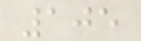105
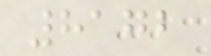8172
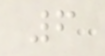6
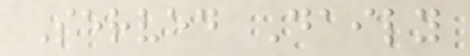Served Daily
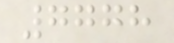7778
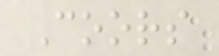Coors
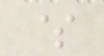$
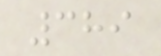389
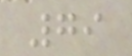79
